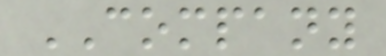COMPANY
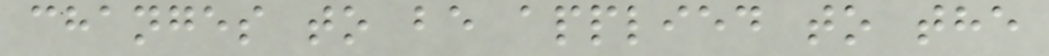changes to be applied to the
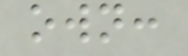own:
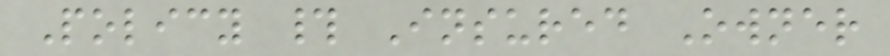Policy # Insured Owner
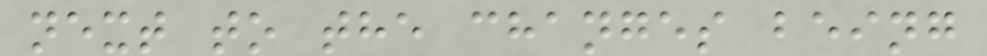next to the changes being
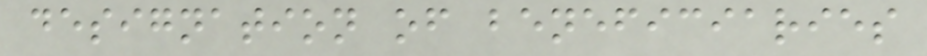designation of beneficiaries
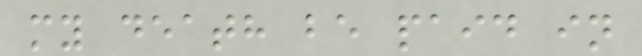my death be paid in
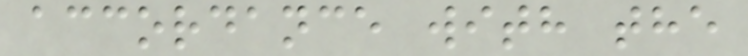accordance with the
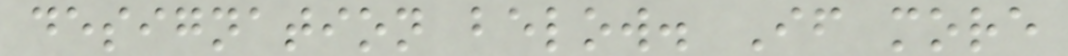designation below. If more
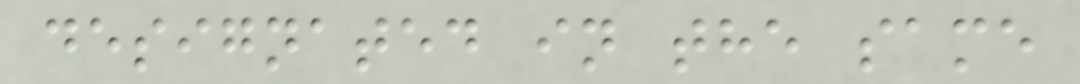designated in the same
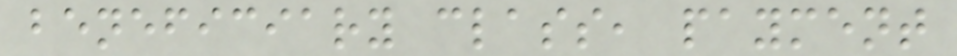beneficiary class, payment
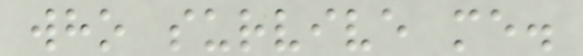who survive me.
